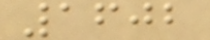1602
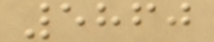5860
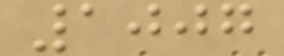1007
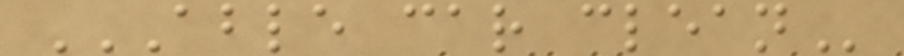ABLE CAR CLEAN
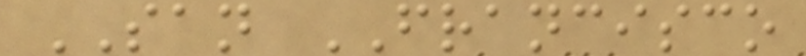SAN FRANCISCO
